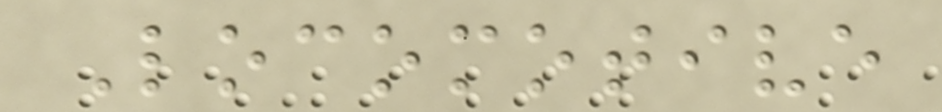Locomotive
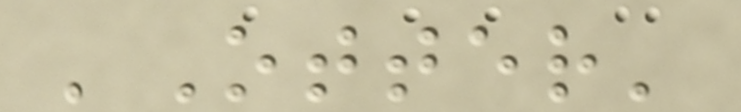'Otter'
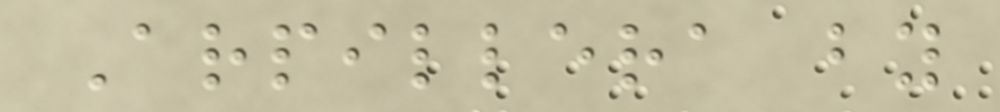Arpillera by
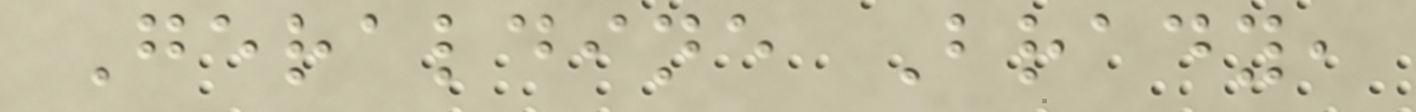Geraldine Brady,
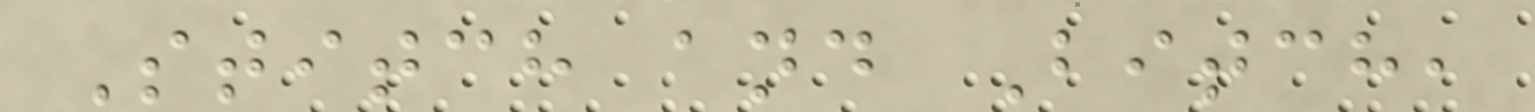Stitch and Bitch,
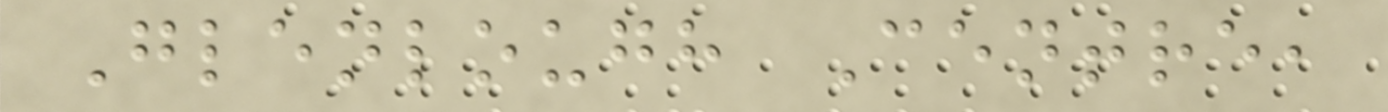Glenlough Centre,
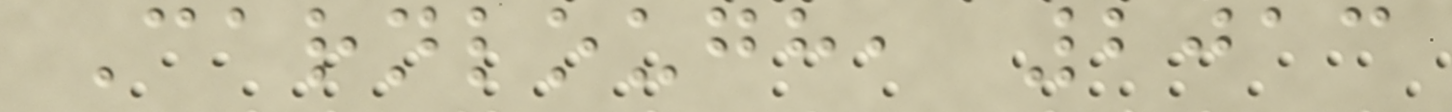Carnlough, 2013
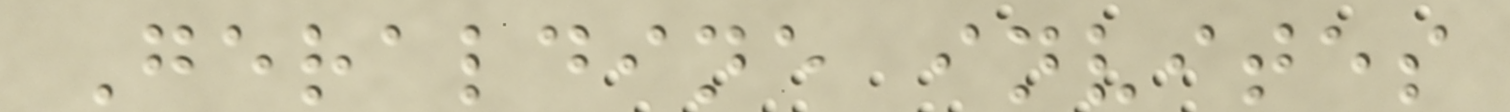Geraldine invites
